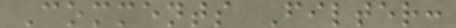Comments Filter:
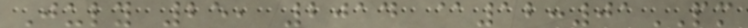July 25, 2014 @12:01PM
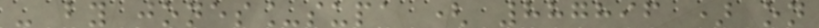- by jones_supa ( 887896 ) on
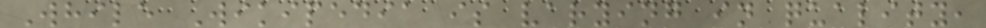While Wikipedia is varying in quality,
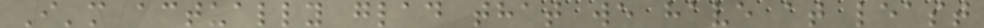I'm actually glad that we have at least
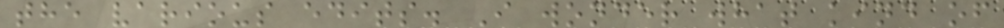the various edits. I wonder what kind of
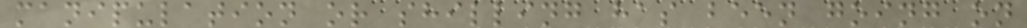manipulation or shilling has been going on
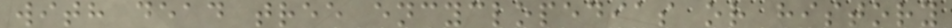with dead tree encyclopedias or history
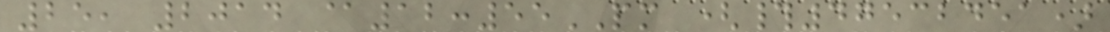25, 2014 @12:55PM (#47532451)
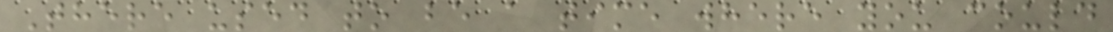There used to be a time where you could
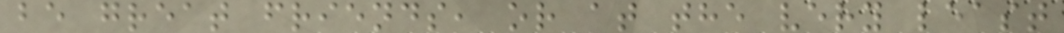be great friends, or at the very least
